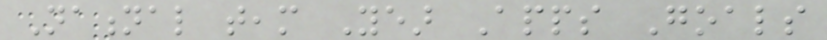National team Year Apps Goals
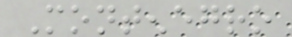Montenegro
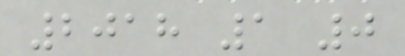2018 1 0
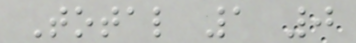Total 1 0
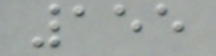155
